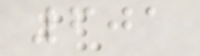601
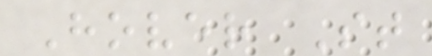Hover St
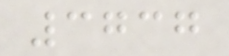3737
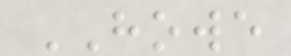HOWE
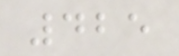425
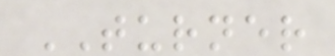TURNER
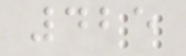425
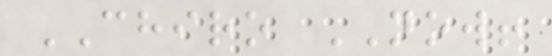CHIRO NOW!
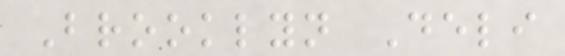Brooklyn Deli
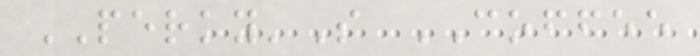PERKY'S COFFEE
